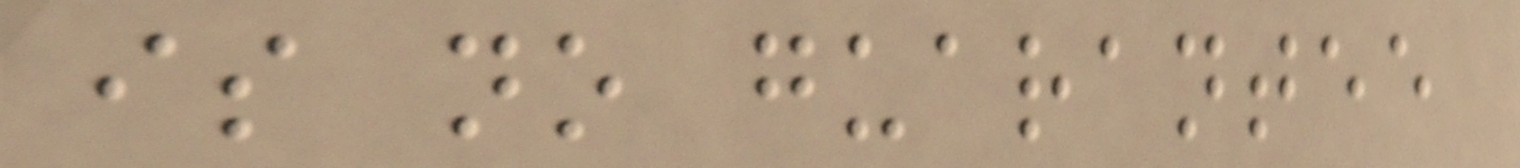is no guarantee
